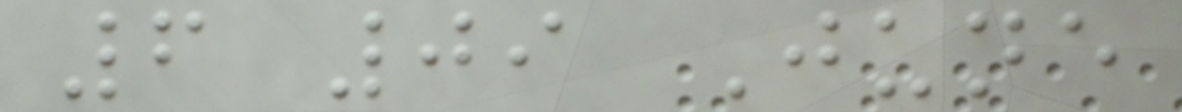6 09 June
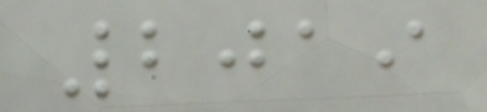2019
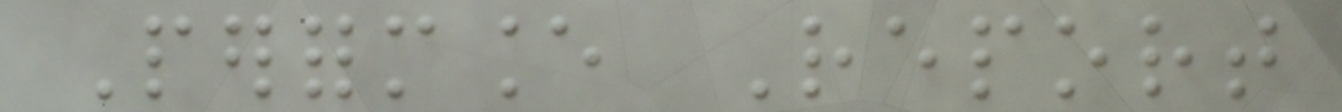Performance Report
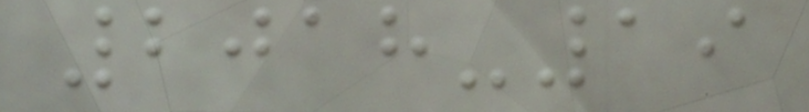2018-19
